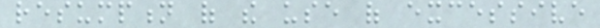resumption of the use of excessive
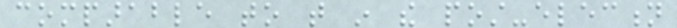comparable to that in the post-election
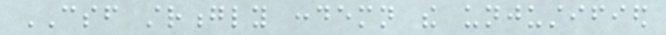CSF strongly condemn the unjustified
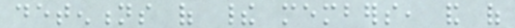detentions of their members, and of
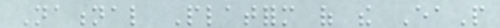National Platform of the EaP
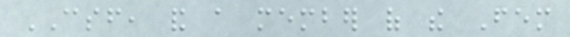CSF, and a member of the Fem
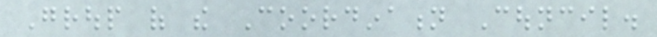Group of the Coordination Council.
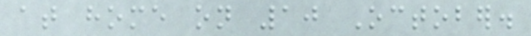at home on 10 October.
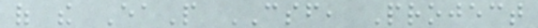of the EaP CSF, Project
